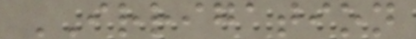IRRIGATION
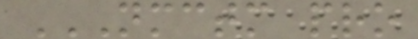NMCTM PRO
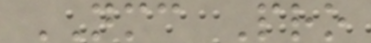NMC Pro
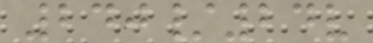240/24v
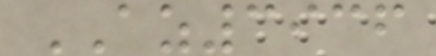AZ3936
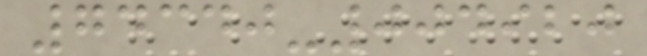74340-004920
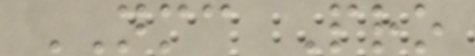NMC Pro
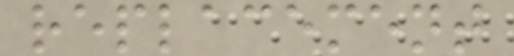replacement
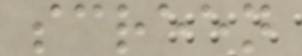screen
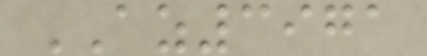AZ3971
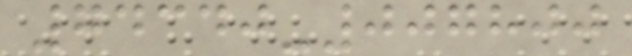74340-007800
